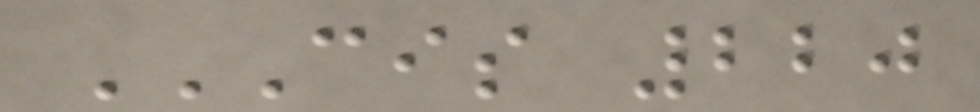CIS 220
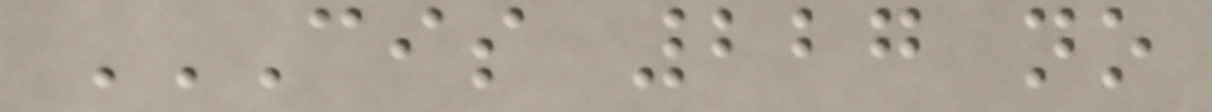CIS 227 NO
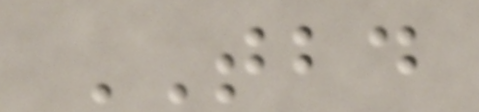TBD
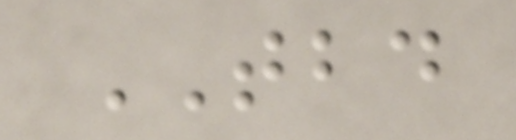TBD
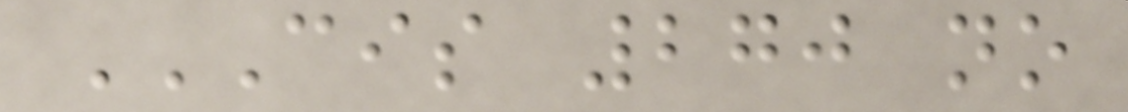CIS 270 NO
